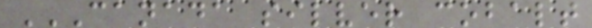CANADA SILVER COBALT
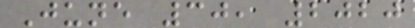June 30, 2020
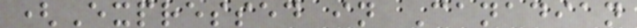(Expressed in Canadian
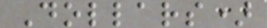Dollars)
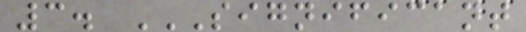3. SIGNIFICANT
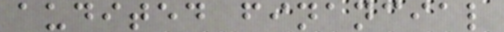audited financial
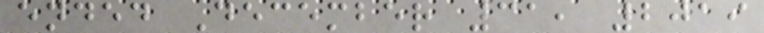ended December 31, 2019
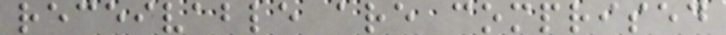receivable are comprised
